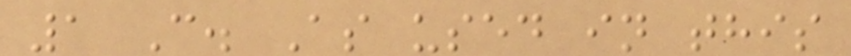1 C. As used in this
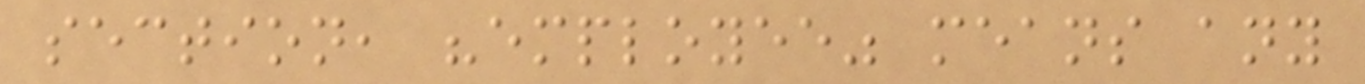section, "employee" means any
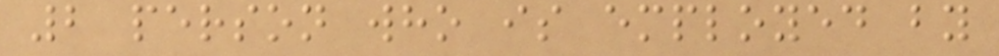2 person who is employed by
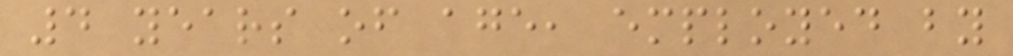4 years of age, employed by
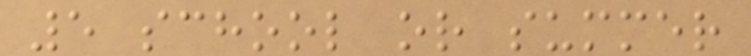5 school or summer
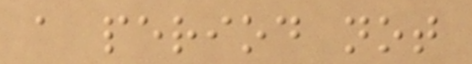a period not
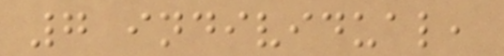7 individual,
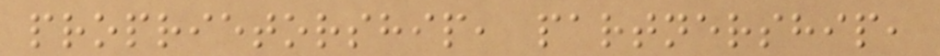proprietorship, partnership,
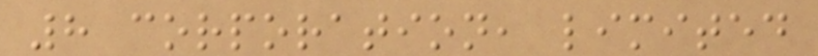8 corporation, limited
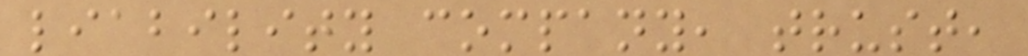liability company, trust,
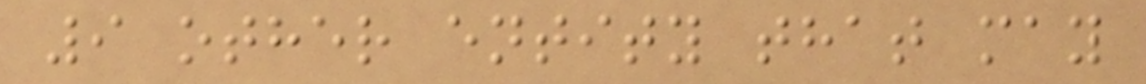9 other entity that may
